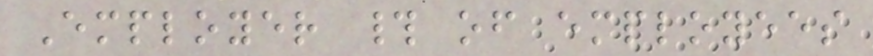Employer # of employees
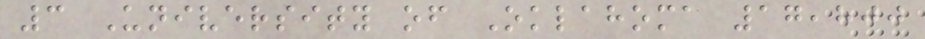3 University of Oklahoma 17,800
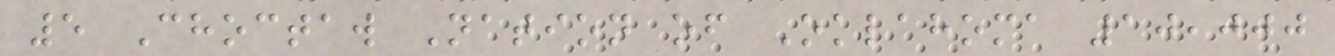5 Choctaw Nation of Oklahoma 10,000
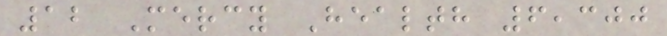12 Mercy Health 6,300
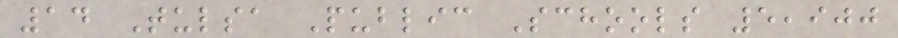14 Tulsa Public Schools 5,900
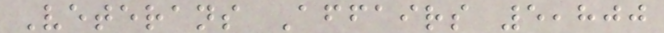Veterans Affairs 5,800
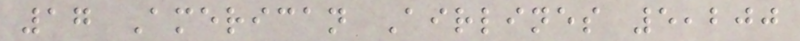17 American Airlines 5,200
